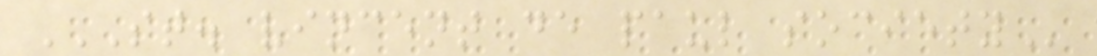ST. VINCENT DE PAUL SOCIETY
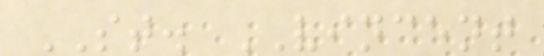ST. VINCENT
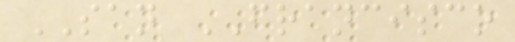SAN FRANCISCO
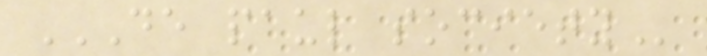DE PAUL SOCIETY
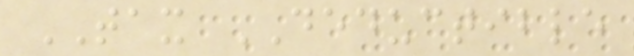TAX DEDUCTIBLE
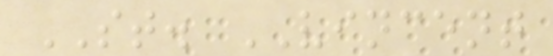ST. VINCENT
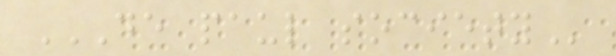DE PAUL SOCIETY
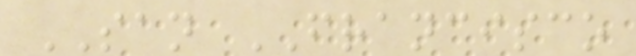SAN FRANCISCO
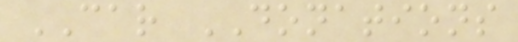CAR DONATIONS
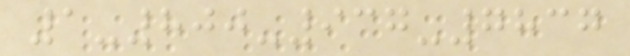1-800-937-7837
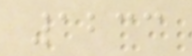1233
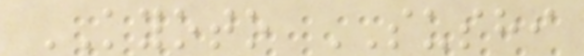KYOTO SUSHI
